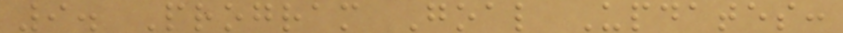9. Program Goal Updates:
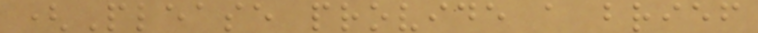(Please provide a brief
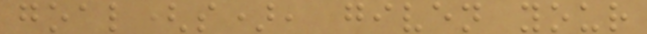goal(s), given your
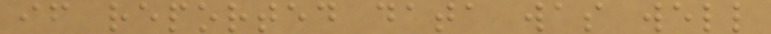if reported data was well
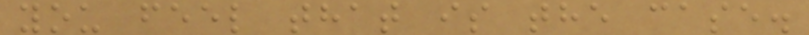you feel that is the case.
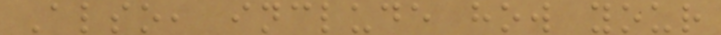Also, include how your
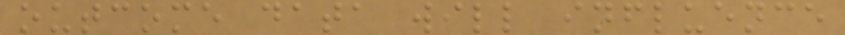outcome data will influence
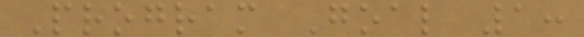Program Goal 1:
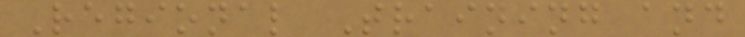Regional Training and
